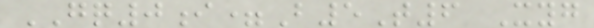GQ0i=B5T6 Xyg
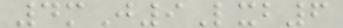4mJ9Lxb6
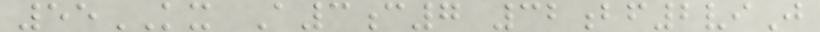55KX A3c7 32bf2viJ
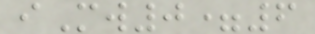iMw0=6
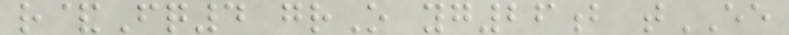r&Fq4 grO yg26b tEE
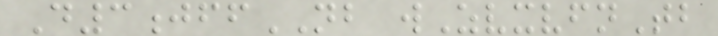D3jffNB wZvxvfnTb
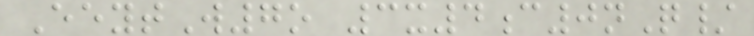EeytW7o 3x4c0nQ/
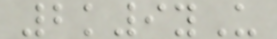2k9yU
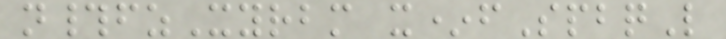n#fzXyrbm x*fSpbqL
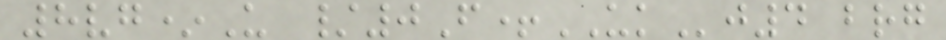8vg*U /0F+UKj4 brg
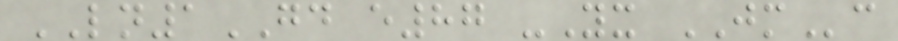LN1GD e87 -Yx JMc
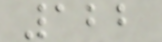122
